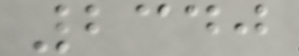2340
